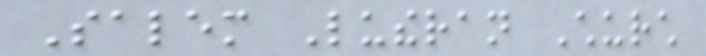Salem Lutheran Church
